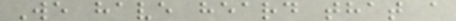We have heard that a
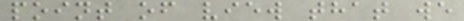point of view that we
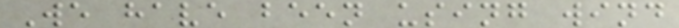We have been using wind
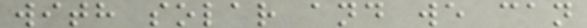with solar and we can
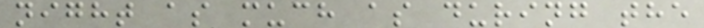night as much as during the
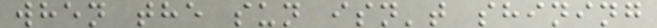when the sun isn't shining
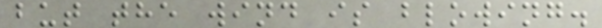but the wind is blowing.
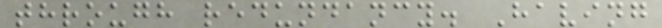through redundancy. Having
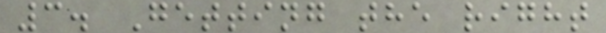3. Getting the right
